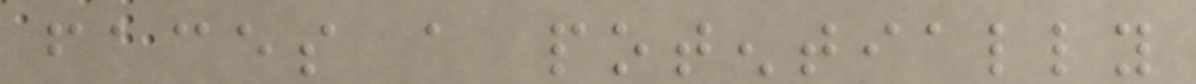faces a potentially
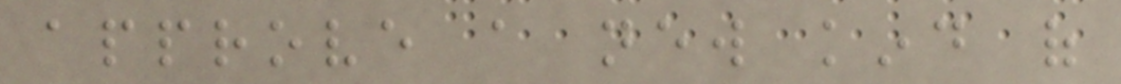approve a new kind of
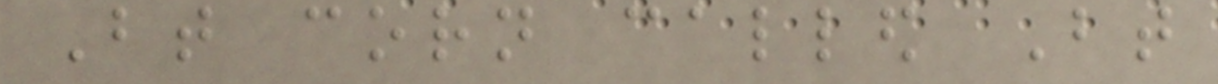Bt corn called Bt
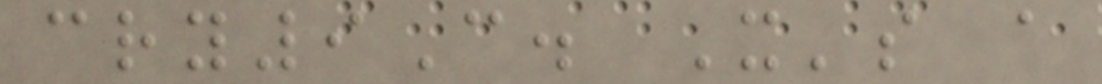cry9C. It's a
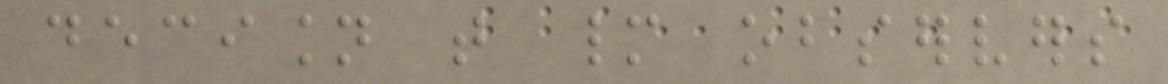decision that many observers
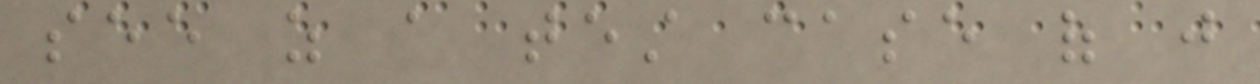see as a test case of just
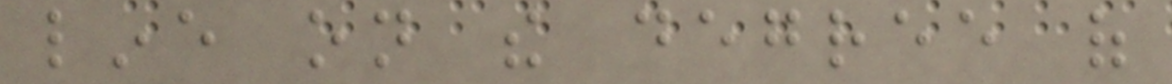line on the degree of
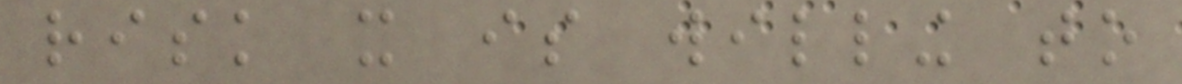risk it is willing to
